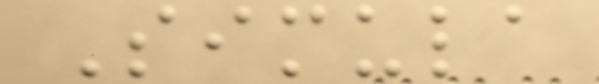Simula
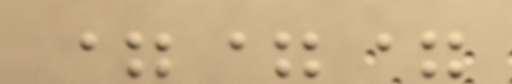===
